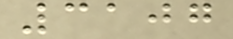3107
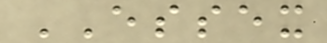ESSEX
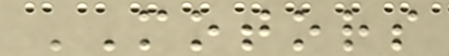MOTORS
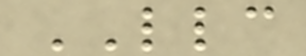LLC
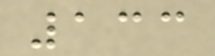133
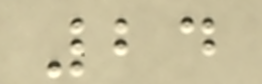24
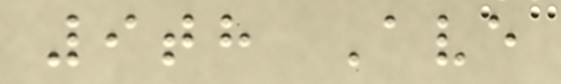9th Ave
